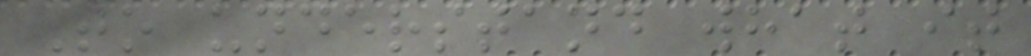To understand what it
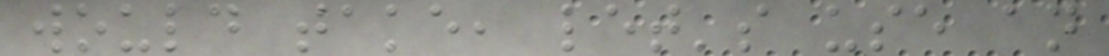would take, let's use an
